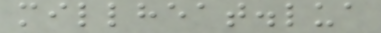millheat.lua
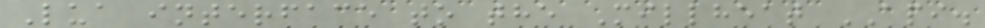Lua interface to the Millheat API.
